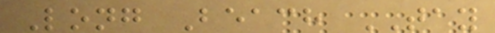Long Beach TAY
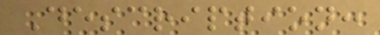Description:
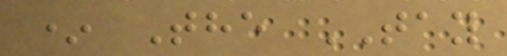* The TAY
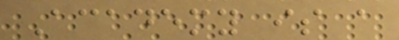Academy is a
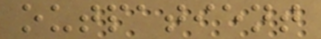outpatient
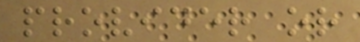provider or
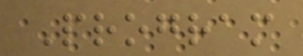Program
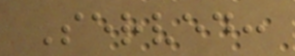Served:
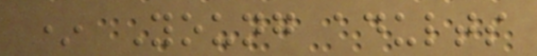* Young adults
